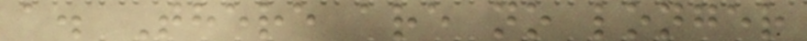a. There are no longer
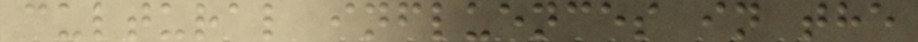cultural influences in the
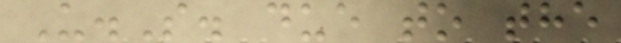U.S. due to the
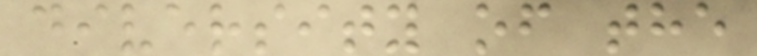diversity of the
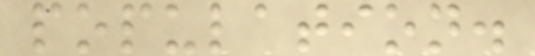population.
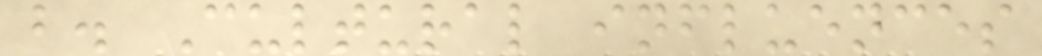b. Cultural influences
